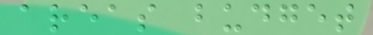areas budget
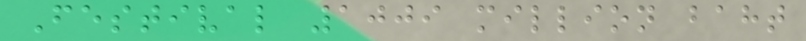Festival 1009 million baht
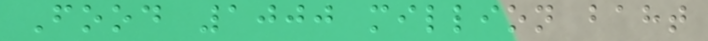Food 1000 million baht
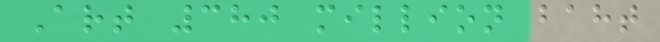Art 380 million baht
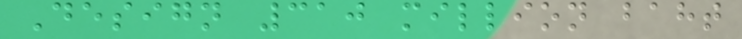Design 310 million baht
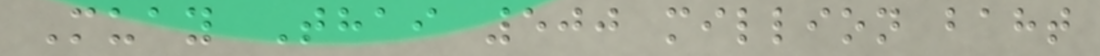Muay Thai 500 million baht
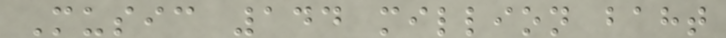Music 144 million baht
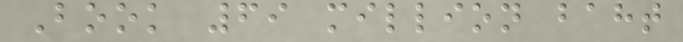Book 69 million baht
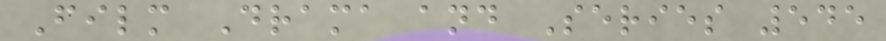Film Drama and Series 545
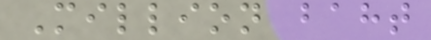Million baht
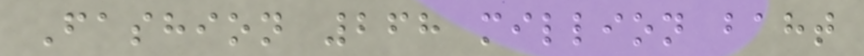Fashion 268 million baht
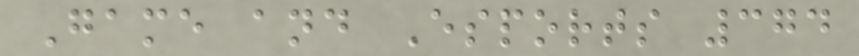Game and Esports 374
